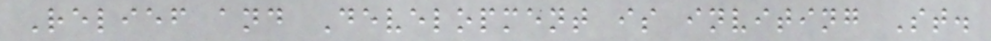Relief and Development is inviting St.
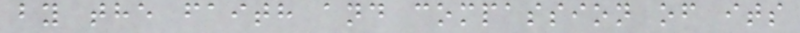by the faith and compassion of its
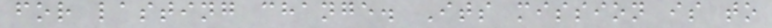for lasting change. Its mission is to
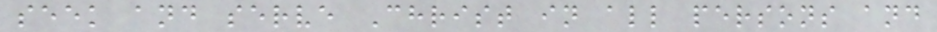seek and serve Christ in all persons and
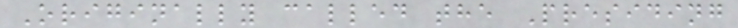Originally called the Presiding
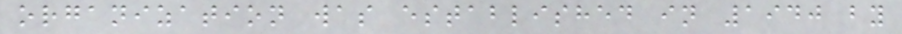organization was established in 1940 by
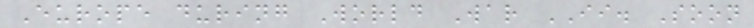Europe during World War II. Soon
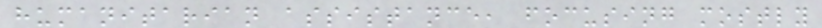humanitarian assistance, focusing mostly
